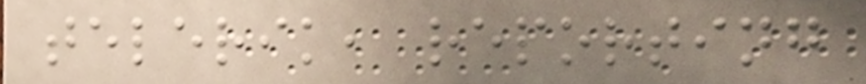telerik, reporting
